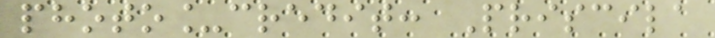photo_credit: Priscila
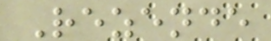Rezende
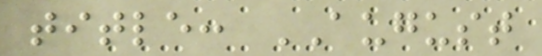title: AUGUST
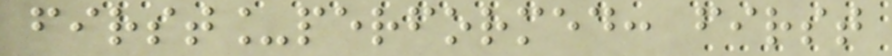first_performed: first
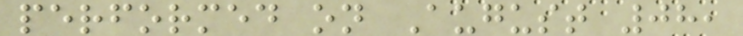performed on August 08,
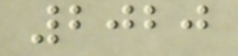2020
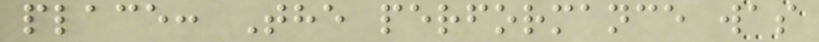place: The performance was
